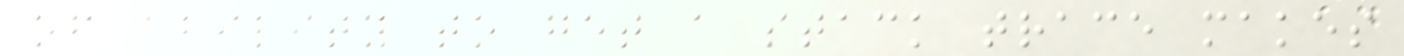of ability to get a stack trace makes
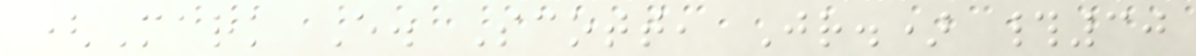(Mark E. Scott, Jr.) #30
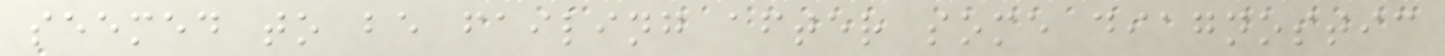seemed to be failing after some diagnostic
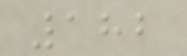182
